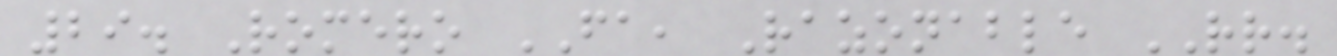29. Romero FA, Razonable RR.
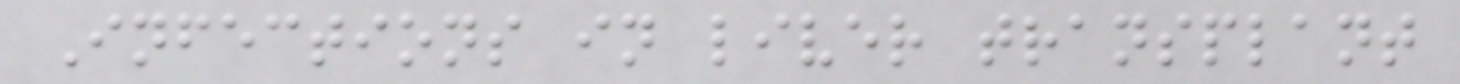Infections in liver transplant
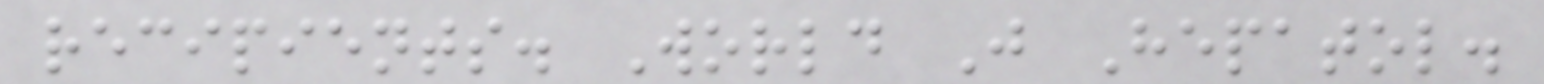recipients. World J Hepatol.
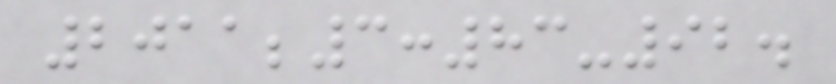2011;3:83-92.
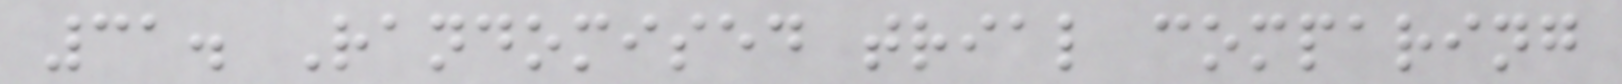31. Randomised trial comparing
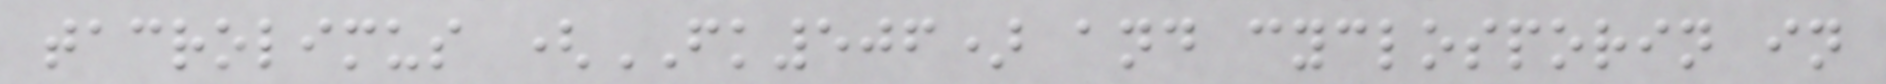tacrolimus (FK506) and cyclosporin in
